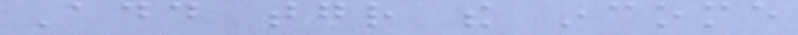Add together the income
